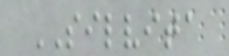SILVITA
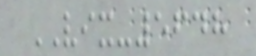VIX-5648
